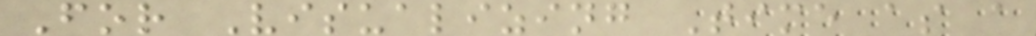For Visualizing Time as a
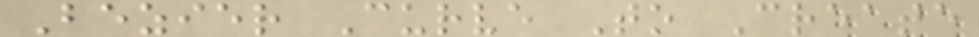Bezier Curve To Create
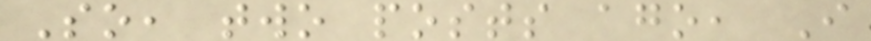So, two posts ago, I
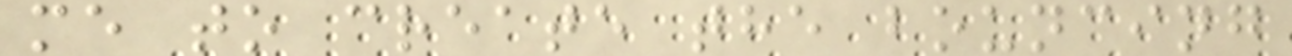me to create the bouncing
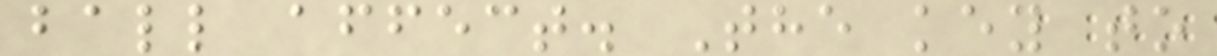ball affect. The key to
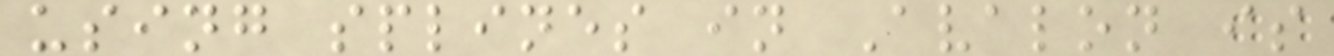using splines in Avalon is
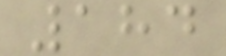184
